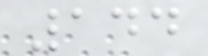144
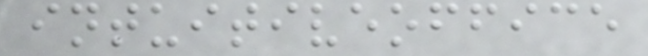intuitiveoffice
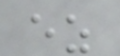ez
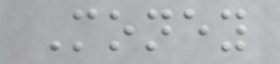Money
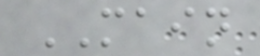MAIN
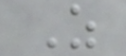Z
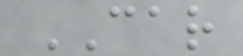CAR
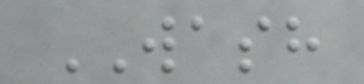WASH
